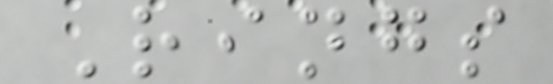Rings
